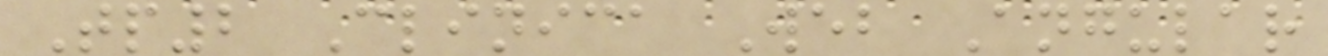Tp2 Clinica Web Angular
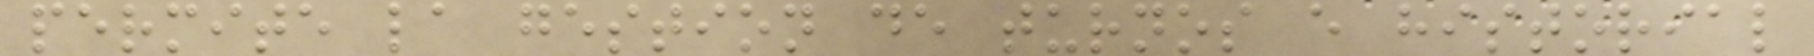permite la gestion de turnos e historial
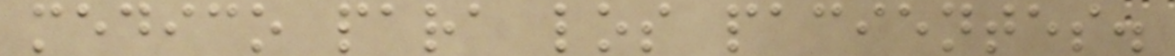medico para los pacientes.
